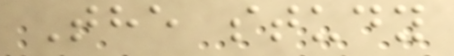The study
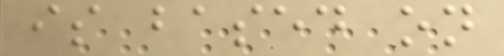is based on
